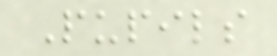Pupils
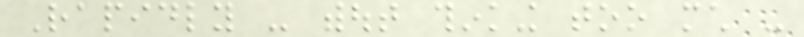Rapidly - without thinking too much -
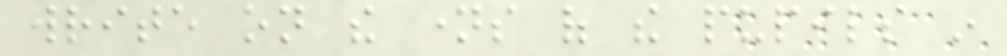write on the names of the pupils in
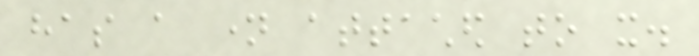has a name attached to it.
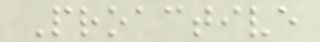Proactive
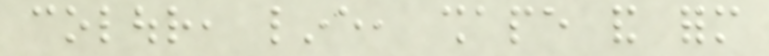colour, line, shape and form
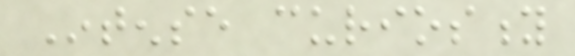Intense curiosity
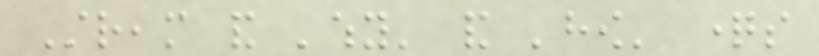Stream and 'why' and 'how' questions
